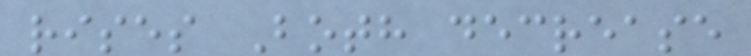rises Both decrease
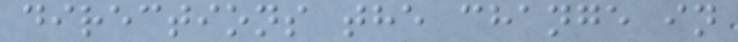directions the change in
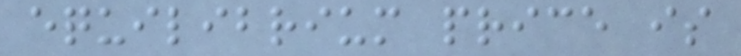equilibrium price is
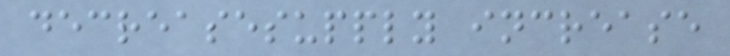decreasesupply increase
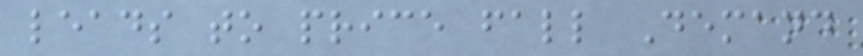leads to price fall Demand
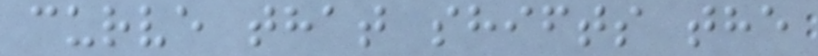curve that shifts the
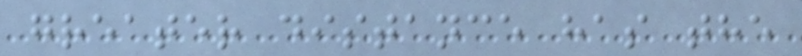greater distance has the
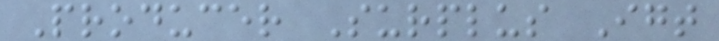Producer Surplus Igt
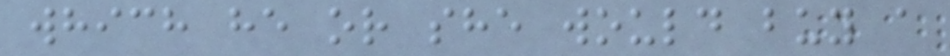which he or she would buy a
